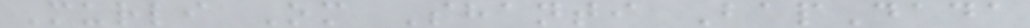Murli Om Shanti BapDada
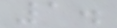1.
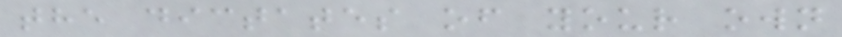the dictates of your own
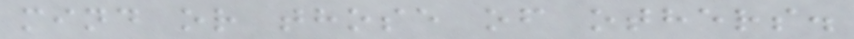mind or those of others.
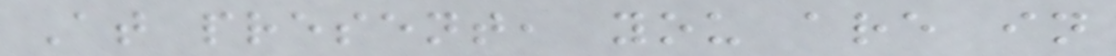At present, you are in
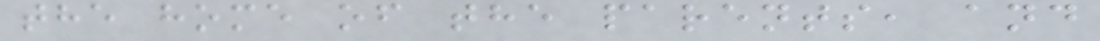the home of the parents, and
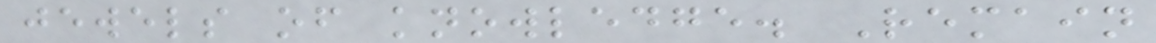jewels of knowledge. Remain
